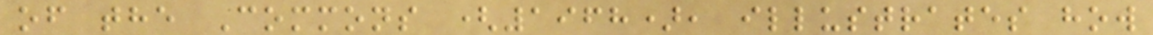of the Commons (1968), illustrates how
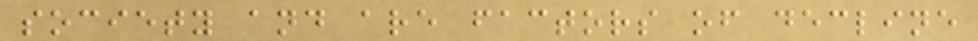society and are factors of decline
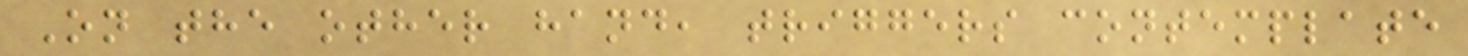On the other hand, triggers contemplate
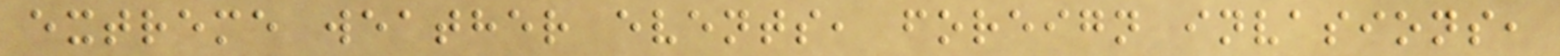extreme weather events, foreign invasions,
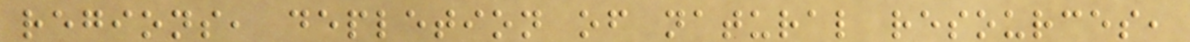regions, depletion of natural resources,
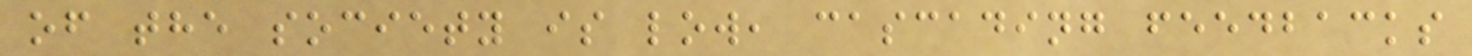of the society is low, cascading feedbacks
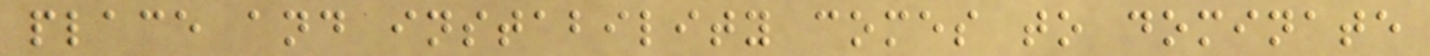place and instability comes to dominate
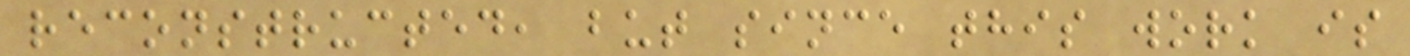reconstructed, but since this work is
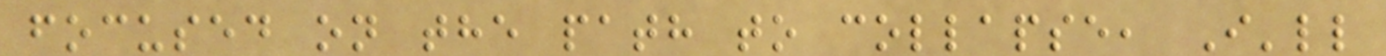focused on the path to collapse, I'll
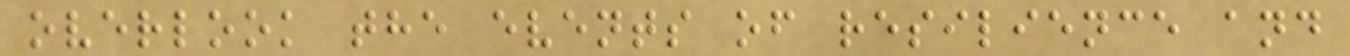overlook the events of resilience and
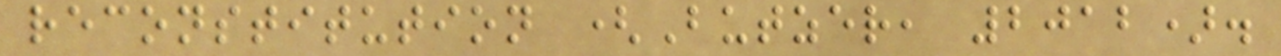reconstitution (Butzer, 2012).
